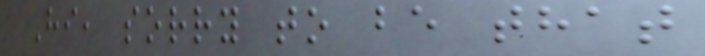Hi, sorry to be that
